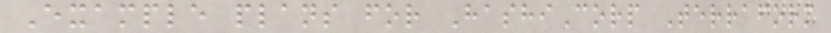Example plans for HashiCorp Terraform
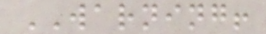WARNING!
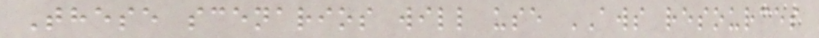These scenarios will use AWS resources
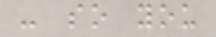- so you
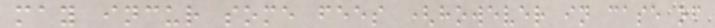may incur some fees (however in case of
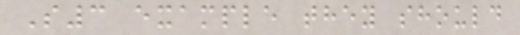S3 example they should
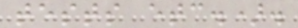tests etc.).
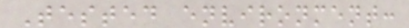Tested environment:
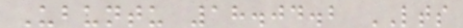Ubuntu 18.04.2 LTS
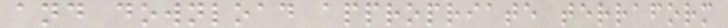and download appropriate terraform
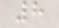8
